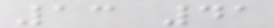13 41
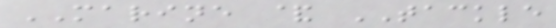MARINE & TACKLE
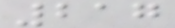217
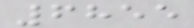6855
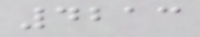4213
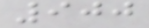900
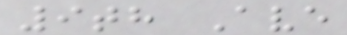9th Ave
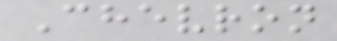Chevron
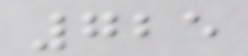725
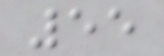55
